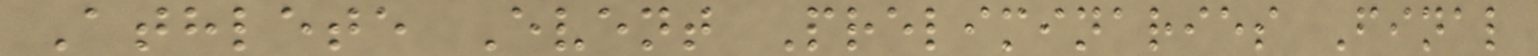Athlete Event Preliminaries Final
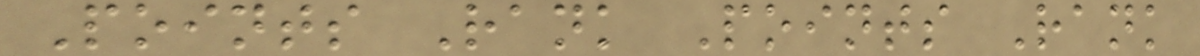Points Rank Points Rank
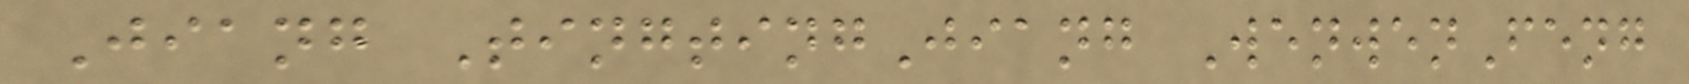Jiang TingtingJiang WenwenFeng
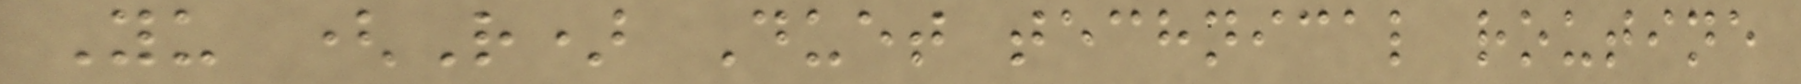Yu (R) Duet technical routine
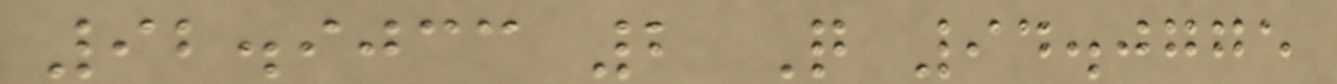92.9033 2 Q 94.0775
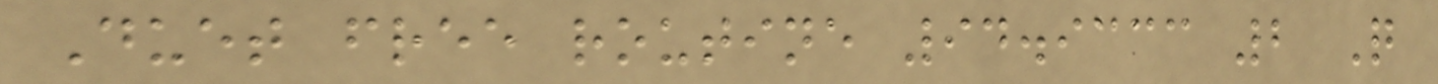Duet free routine 94.9333 2 Q
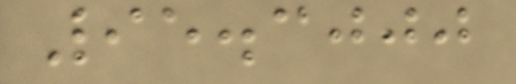95.3000
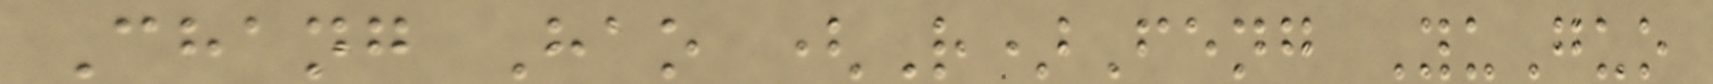Chang Hao (R)Feng YuGuo
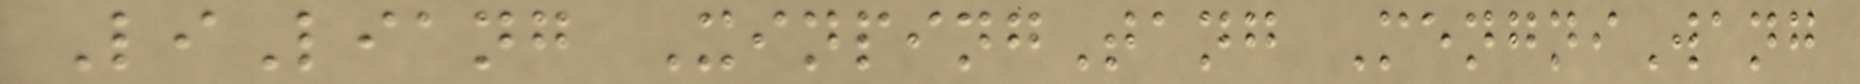LiLiang XinpingTang MengniWang
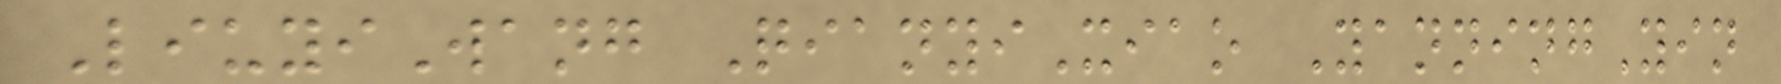LiuyiWang QianyiXiao YanningYin
